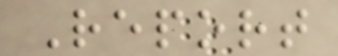Report
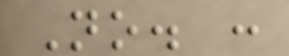No. :
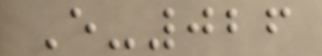E-026
